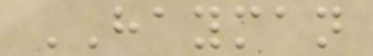HAYMAN
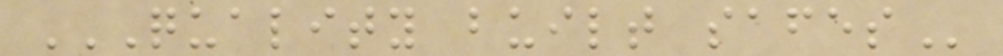QUALITY BUILT SAFES
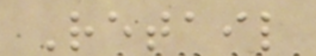Retail
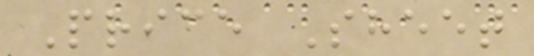Price Sheet
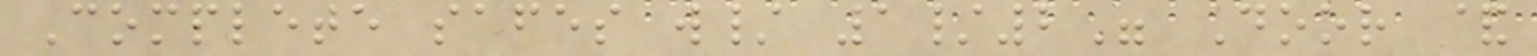Complete safes w/ 1/2" Door &
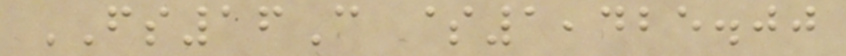FS16C $1,425.00
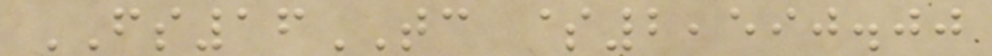FS16TC $2,590.00
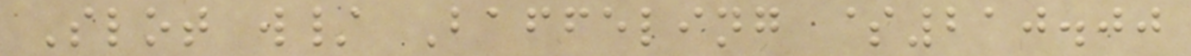Slot w/ Baffeling $210.00
